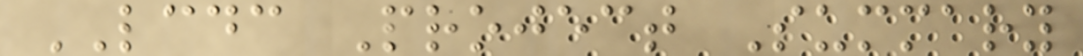LCDC Project Summary
